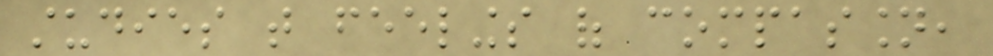studies that feelings of compassion,
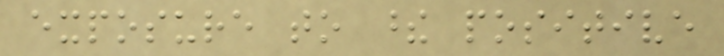exposure to these positive
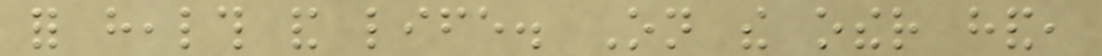for health and life. On the other hand,
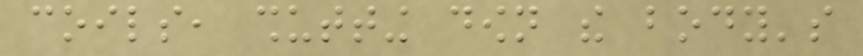coils, shutting down the body's
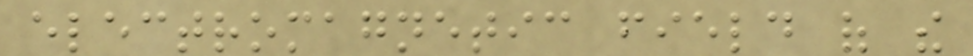electromagnetic field of the
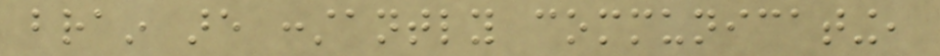brain are constantly communicating,
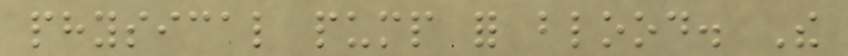physical pump for blood. The
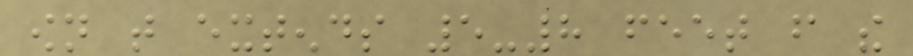own that extends 5-8 feet from the
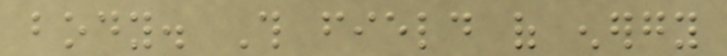body. This field of energy
